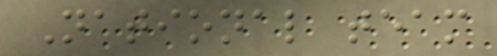National team
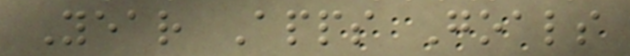Year Apps Goals
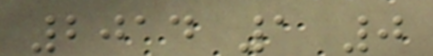2014 1 0
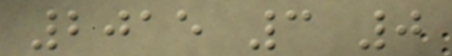2015 3 0
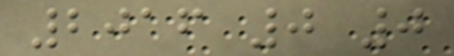2016 0 0
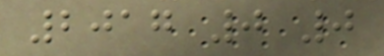2017 0 0
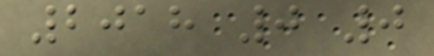2018 0 0
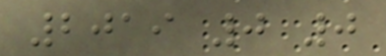2019 0 0
